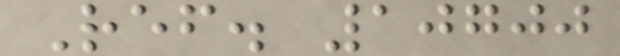Ref. 10700
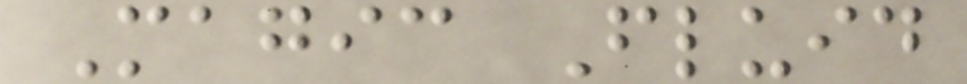Magic Fluid
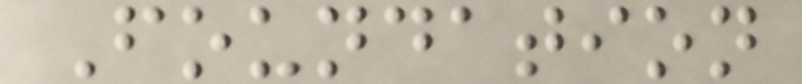Foundation
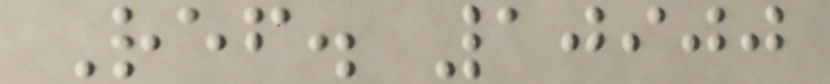Ref. 10900
